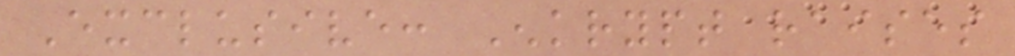Exclusive: Enkrypt raises
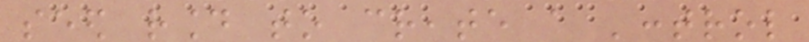seed round to create a 'control
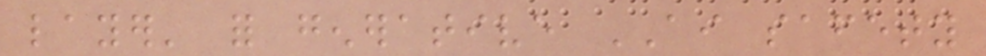layer' for generative AI safety
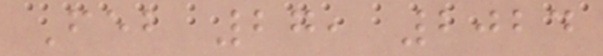Feb 27, 2024
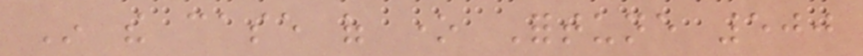In the case of one Fortune 500
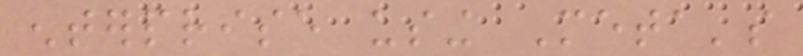enterprise using Meta's
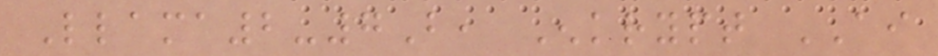Llama2-7B, Enkrypt AI
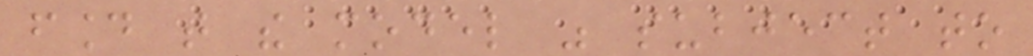found that the model was subject to
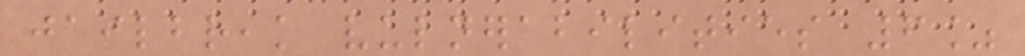jailbreak vulnerabilities 6%
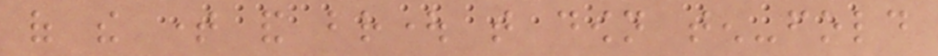of the time and brought that down ten-fold
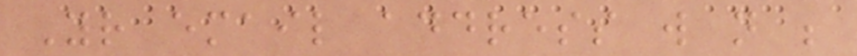Your email address will not be
